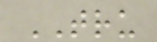TRU
